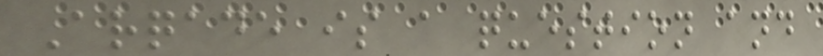Arqade is a question and
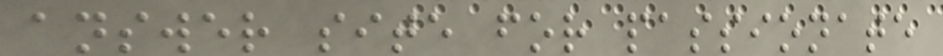answer site for passionate
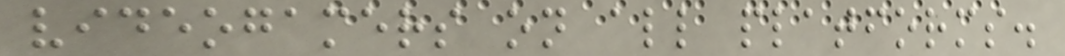videogamers on all platforms.
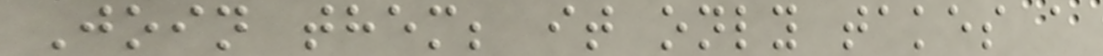Join them; it only takes a
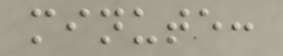minute:
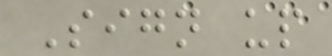Sign up
